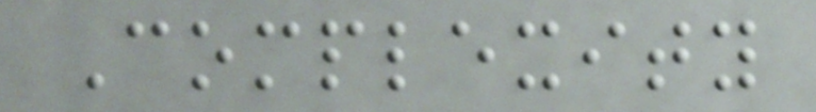Complexity
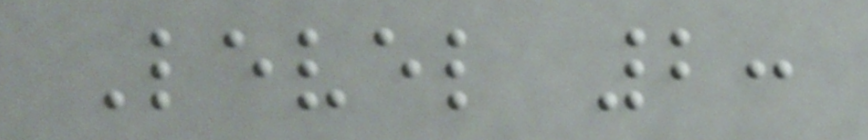Level 2:
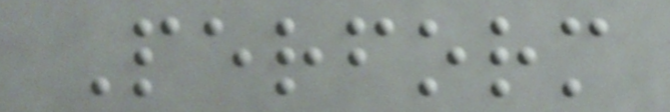Perform
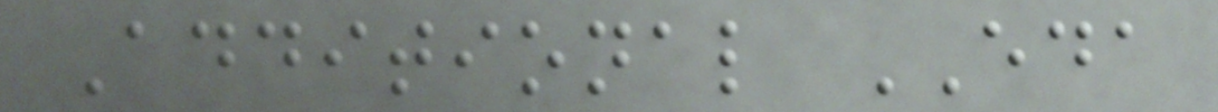Additional EDA
